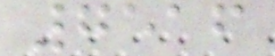7516
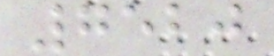7520
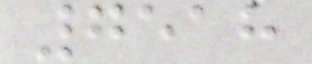7518
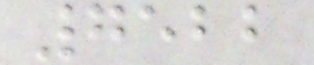7522
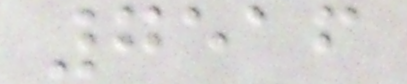7516
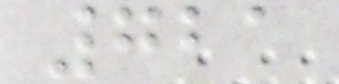721
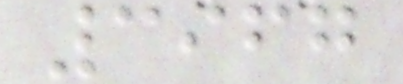3967
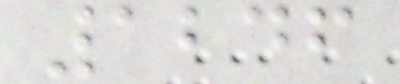1246
